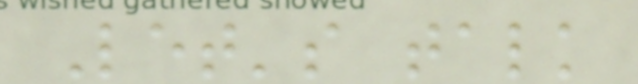Let's talk
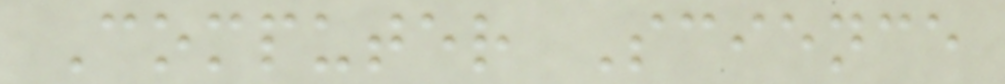Computer Science
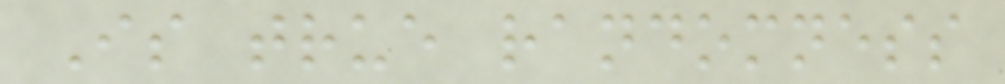Is true randomness
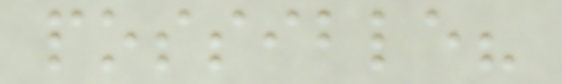possible?
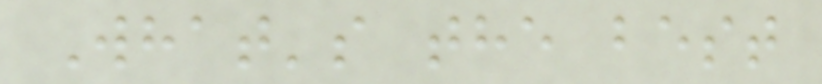What's the best
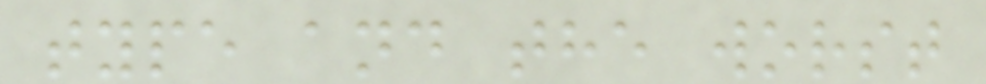type and the worst
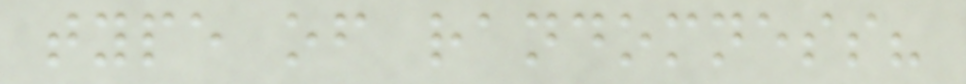type of randomness?
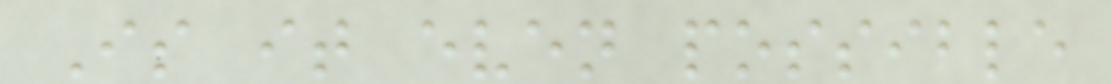Is it even possible
